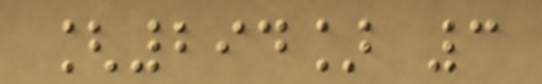[294] 3
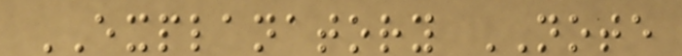EXPLANATORY NOTE
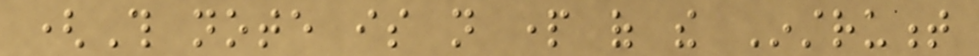(This note is not part of the Instrument
